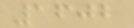1602
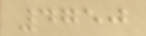4750
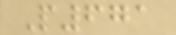P671
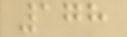178
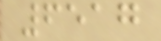6517
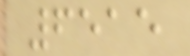6515
